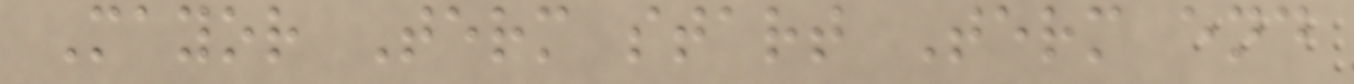Mayor Term start Term end
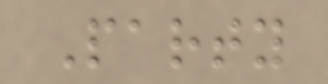Party
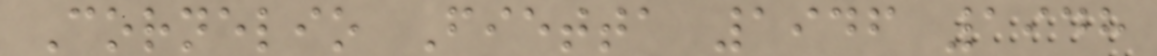Cornelio Fietta 1946 1948
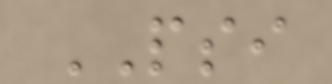PSI
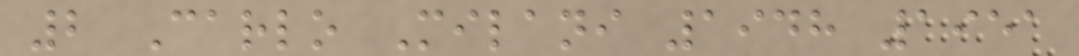2 Carlo Milani 1948 1951
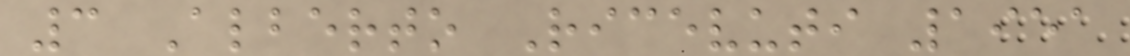3 Alberto Ricevuti 1951
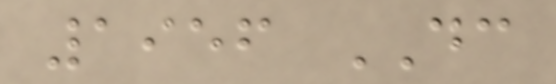1956 DC
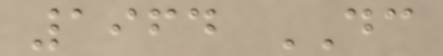1964 DC
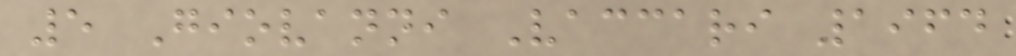5 Giovanni Vaccari 1964
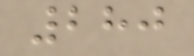280
